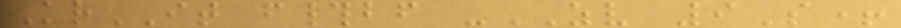KrIT f#bf -ZV 9S+
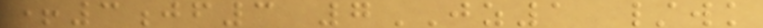+3jf3 7JZ1 /wk
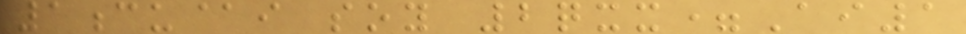1cu@i soy 2qxx=Ai1
